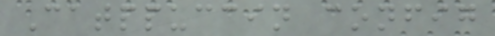Catppuccin config
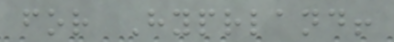for Hyprland!
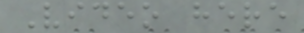Video here
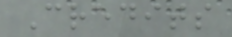Credits
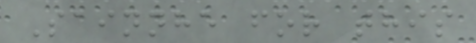Sainnhe for this
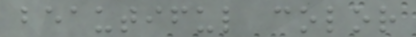beautiful color
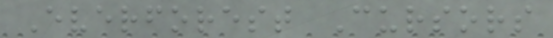Everforest Cursors
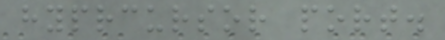hyprcursor port.
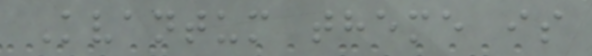Kvantum theme is
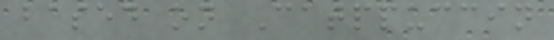based on Catppuccin
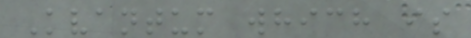Kvantum which is
